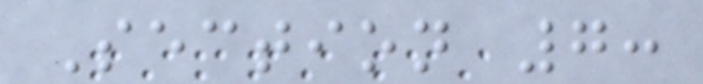Section 7:
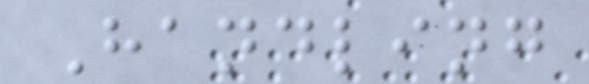Handling
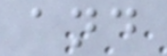and
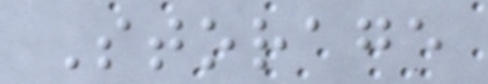Storage
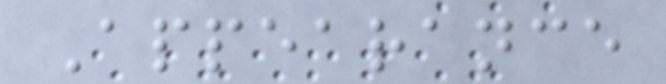Appearance
